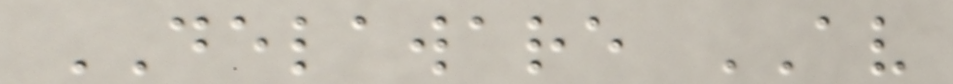DELAWARE AV
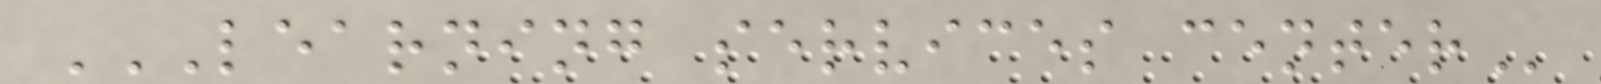LEARNING SERVICES CENTER
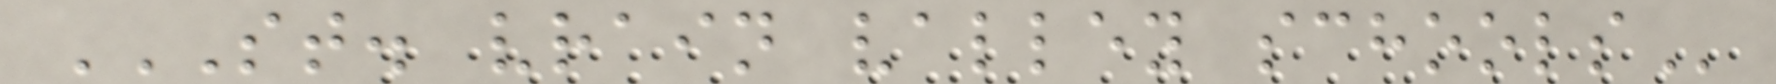ST. VRAIN VALLEY SCHOOLS
